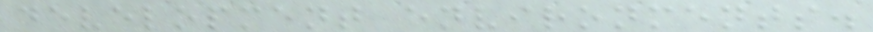development environments.
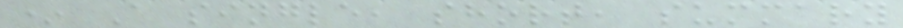* A single, short, summary
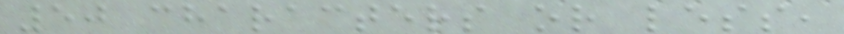50 characters or less,
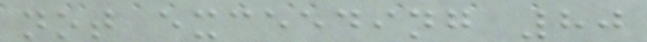not exceeding 80
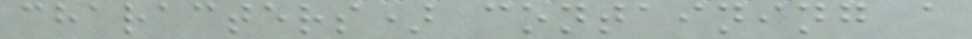characters) containing a
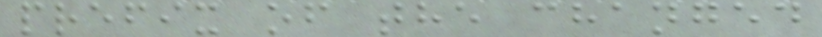prefix of the changed
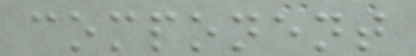component
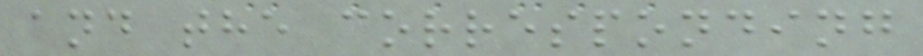and the corresponding
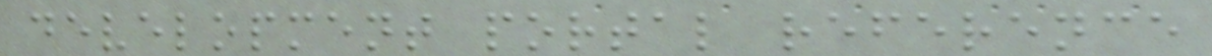development portal reference
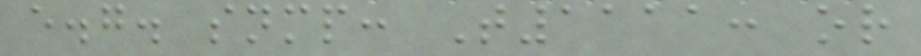e.g. snmp: T1111: or
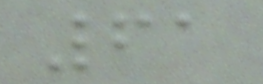61
